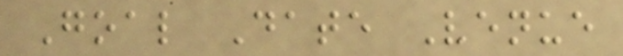Goal Date Venue
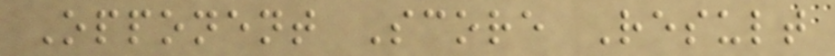Opponent Score Result
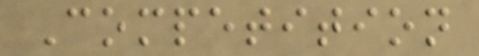Competition
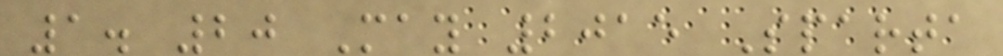1. 20 May 2015 Sparta
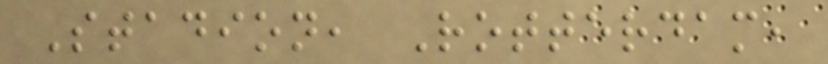Stadion, Rotterdam,
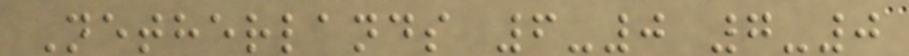Netherlands 6-0 7-0
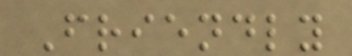Friendly
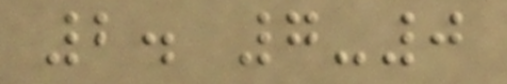2. 7-0
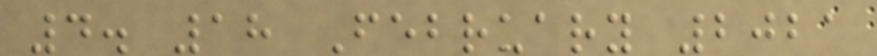4. 18 February 2021
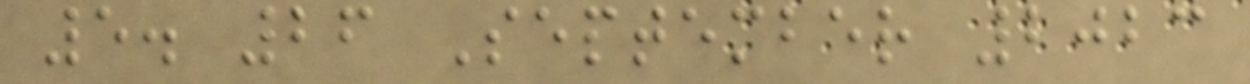5. 26 September 2023
